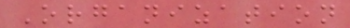Organization
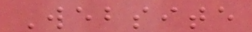Website
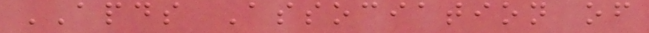APDS Association of
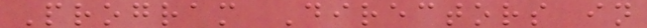Program Directors in
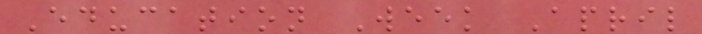Education Week April
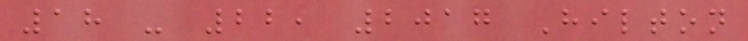18 - 22, 2017 Hilton
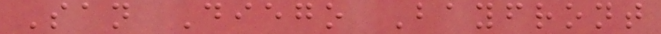San Diego Bayfront
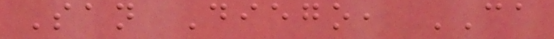San Diego, CA
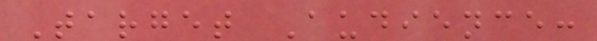Target Audience:
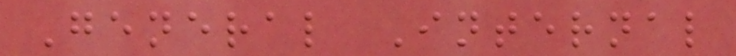General Internal
